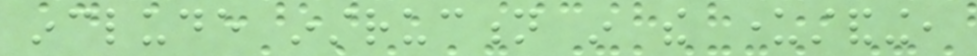include instruction in the understanding,
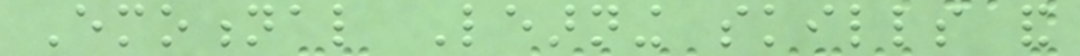Emotional Learning skills and
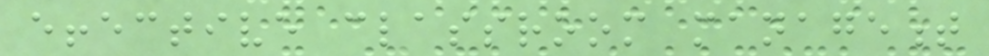effective classroom management
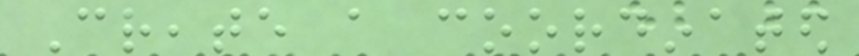Create a coordinated
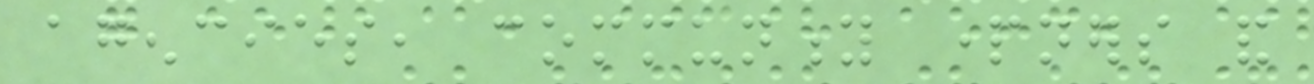agencies, community partners and
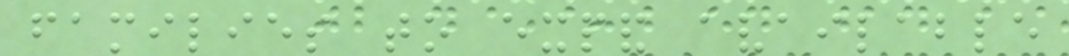families to expand available
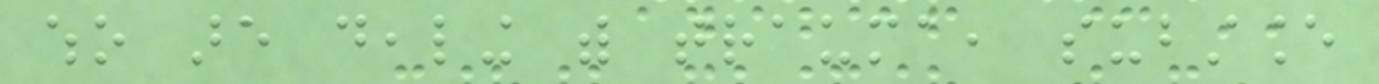who are dealing with trauma, substance
